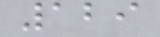129
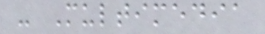- Multimedia
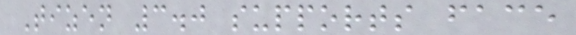Tizen 3.0 supports face
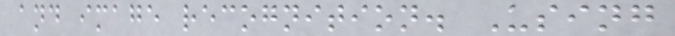and image recognition. Using
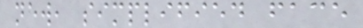new, simplified face
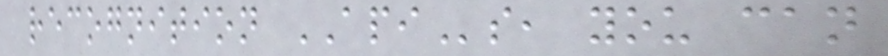recognition APIs, you can
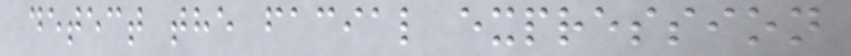detect the facial expression
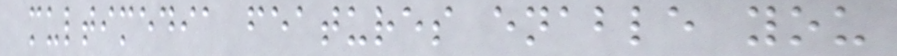multimedia features enable you
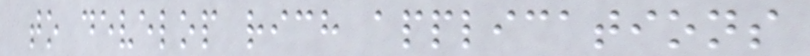to develop rich applications
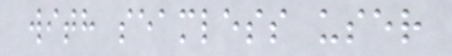with seamless user
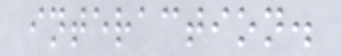interaction.
